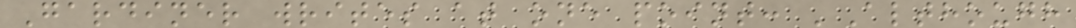Gardiner writes at one point: 'Although
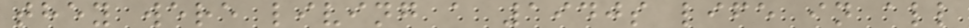they were living a 1940s life in all
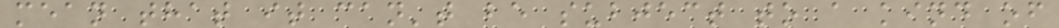mean that it can't be subject to a kind of
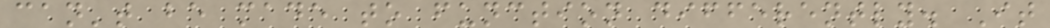can't be made to function differently. It
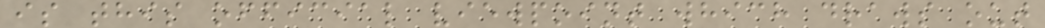is this official viewpoint which draws out
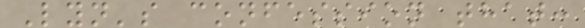Lyn's confession that:
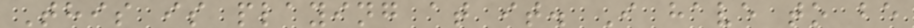This is playing at it. I have to be
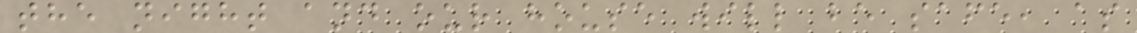the night and our house will be safe, as
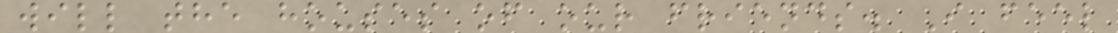will the houses of our friends. I feel
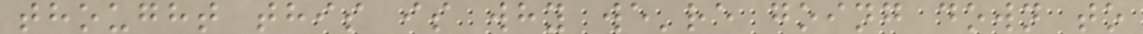thought this is why we're going down to
